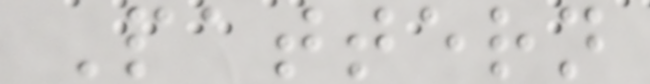Pattern
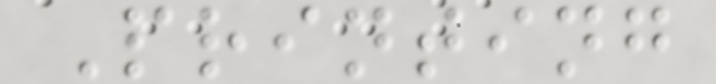Printing
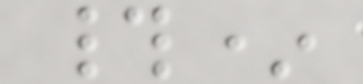#*
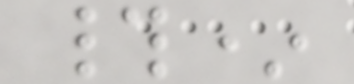#*
